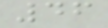46
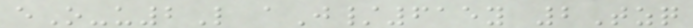eO-u2L aJ/615y 2Tzq
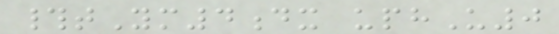#tYm4dx uphU0
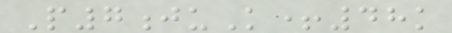P7juK+48k
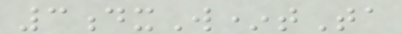3dxW*tTa
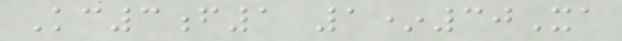Kc3f1 1*30Xa
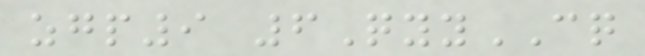zgp9 6QyyCQ
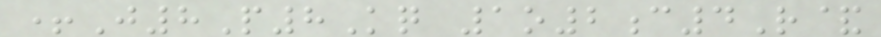+J8P8Kq 1o2c4R&
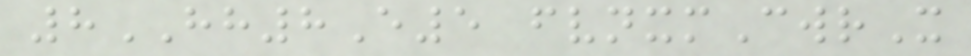8HH8E5 fvnxmCwrX
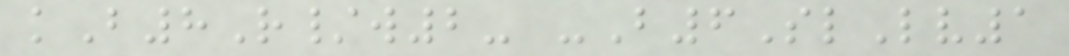kB8R/w2- -B6SlLv1
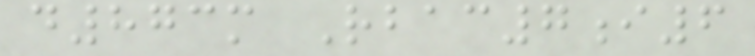d873m Rbac7i6
